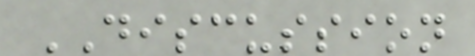DISCUSSION
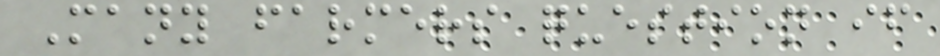Many farmers question if
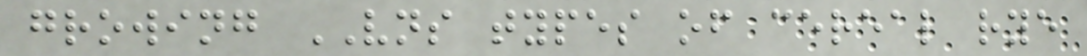growing VNS types of cereal rye
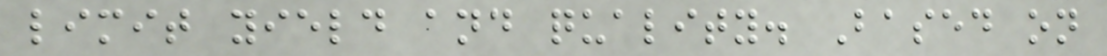limit yield and quality. Based on
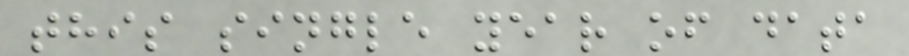this single year of data
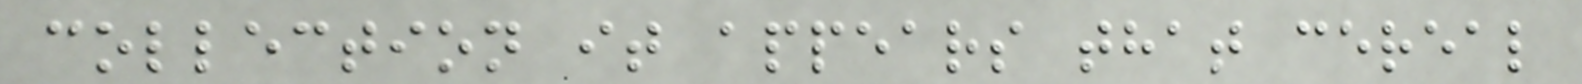collection it appears that cereal
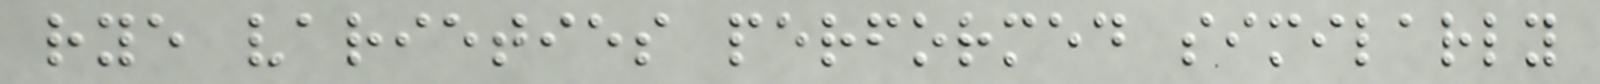rye varieties performed similarly
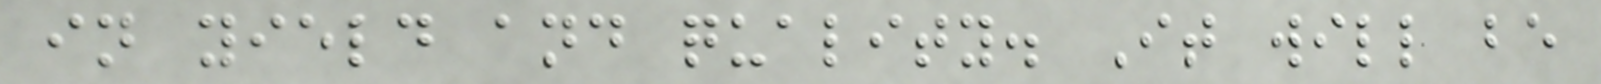in yield and quality. It will be
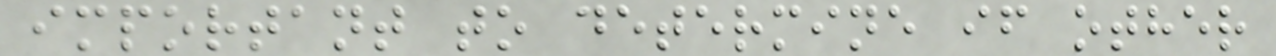important to determine if other
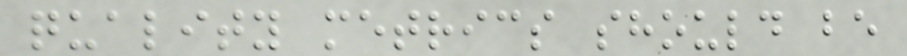quality metrics should be
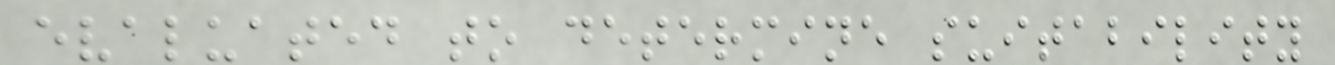evaluated to determine suitability
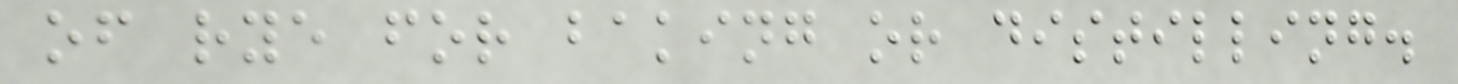of rye for baking or distilling.
